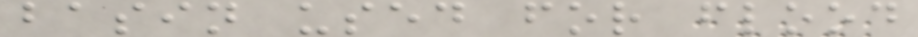basin used for flood
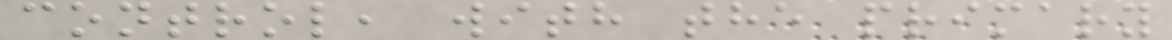control, with the primary
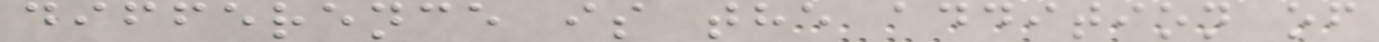difference is the addition of
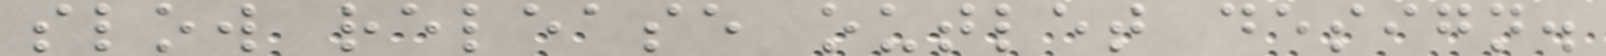slow release outlet design.
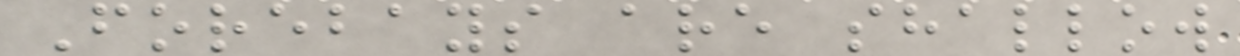Forebays are shallow
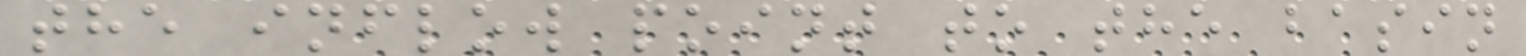the inflow point to the basin
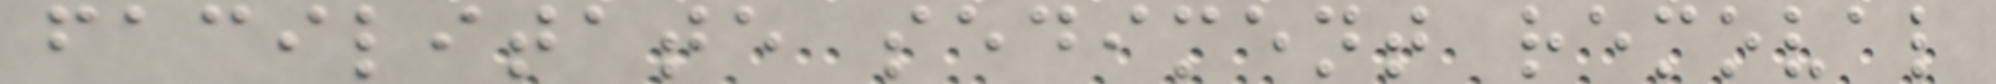facilitate sediment removal
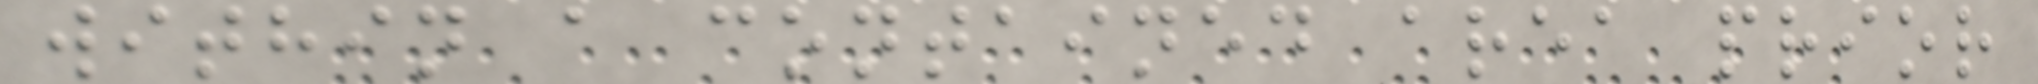within a contained area prior
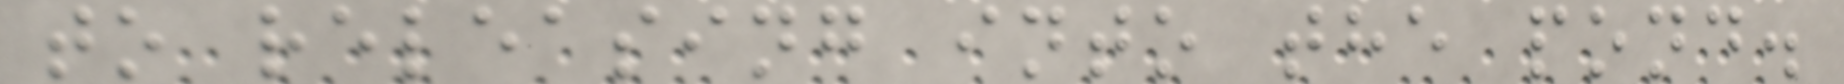to releasing into the pond.
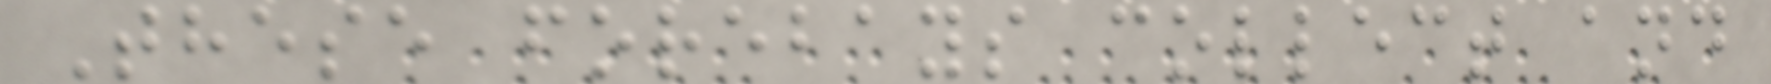These forebays collect and
